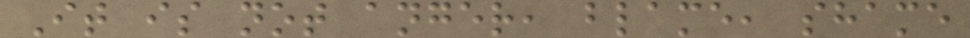It is not anger, blame, shame
